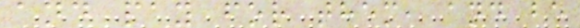and pay for them, and be
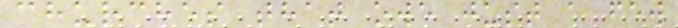churches that owe just a few
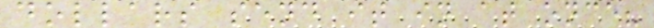dollars send it in at once?
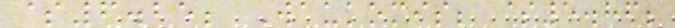$6.25; Waukomis; $5.86;
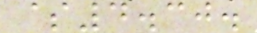$4.30.
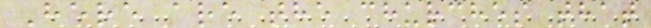Here are the churches that
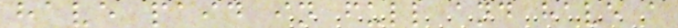have paid in full and have a
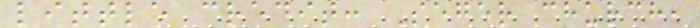little credit: Seger church,
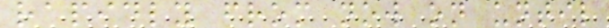rapidly from now on until
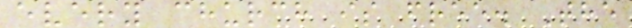every church is free. The
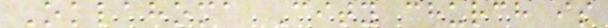Oklahoma City church is
